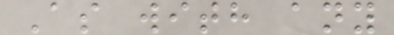As with any
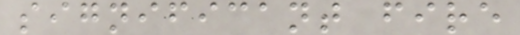significant fire
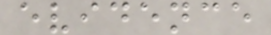evidence
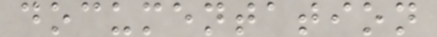documentation
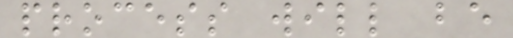process will be
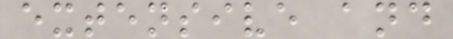extensive and
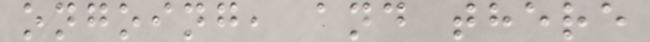ongoing, and there
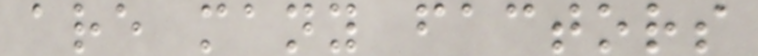are many factors
